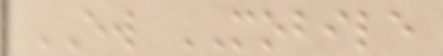EW MOBILE
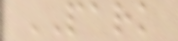PARK
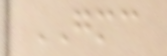GMC
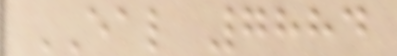EAL 7884
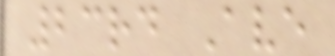23rd Ave
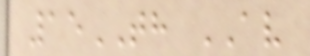15TH AV
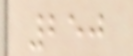250
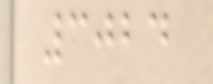3024
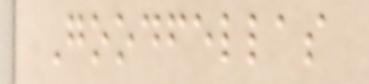Goodfellas
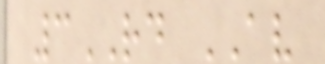3RD AV
